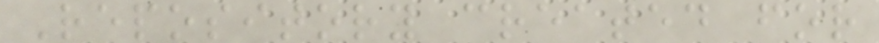Repository created for
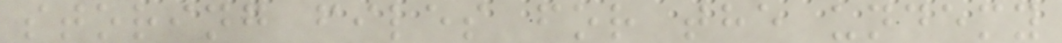storing files for the undemy
